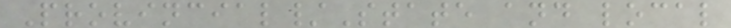Provincial/State and local
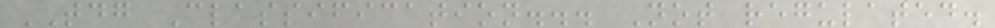TDG Classification... Not regulated.
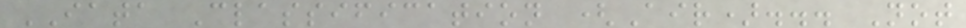IATA Classification (Air)... Not
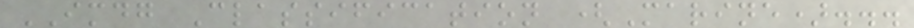IMDG Classification (Marine)...
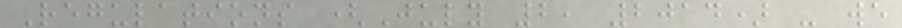Regulations (July 2, 2014) - we
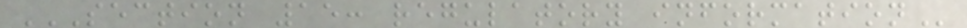SECTION 15: REGULATORY INFORMATION
